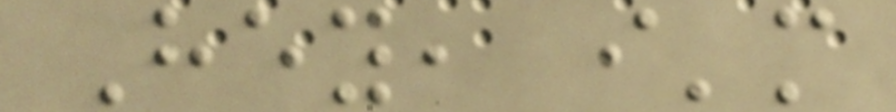Hey, i'm
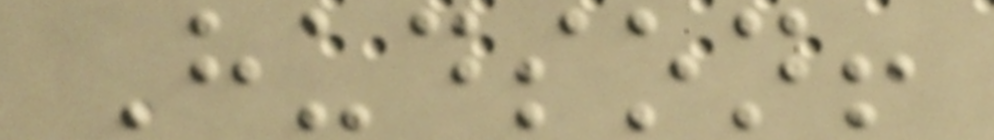Hudson!
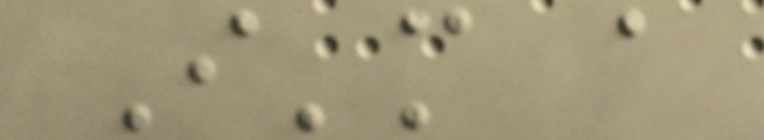I'm a
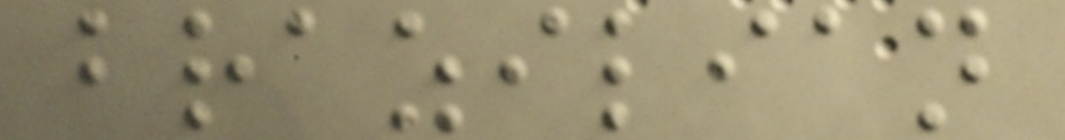brazilian
